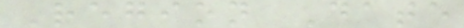Region Date
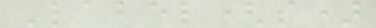Label(s)
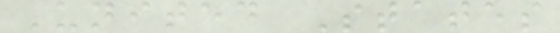United States
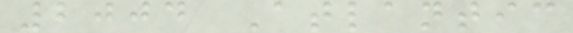2004 Atlantic
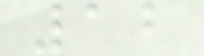12
